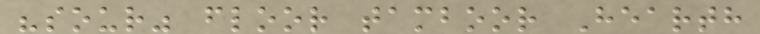"sour" floor tamboor Hearth
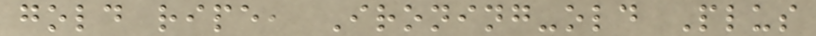gold ripe, Ironing-old Plus
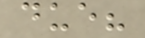due?
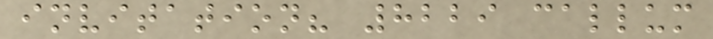invitation? 8229 callum
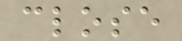close
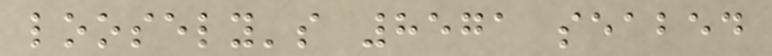loosely's 8571 seabed
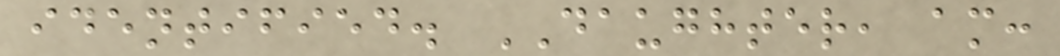identified. DAUGHTER, am:
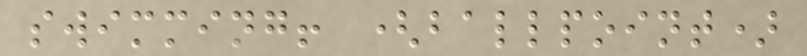swimming! (ballpoint)
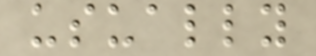usually
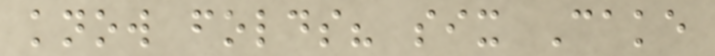know folds? six Cake
